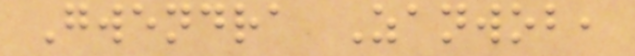Gwendra Zanwob,
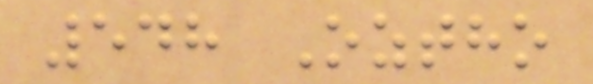548 Oztho
